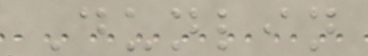Dunlin
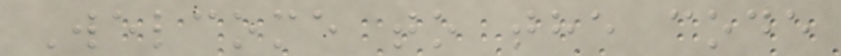Welcome to the code
